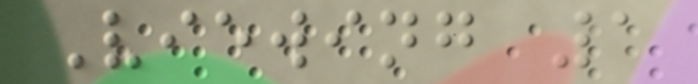Viewing 1
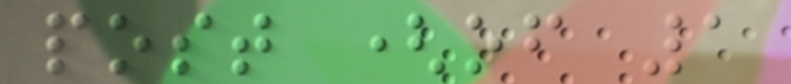post (of 1
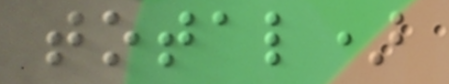total)
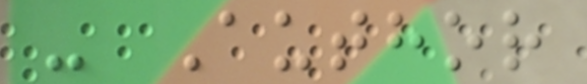- Author
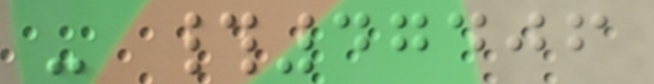- #47406
